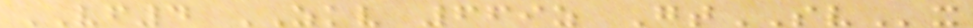VF4 ZKV 669z GtSVx
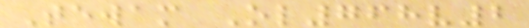Tewam Ol768v2
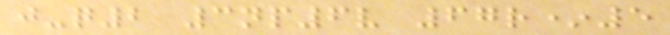j-q2 3np6v 67r*5
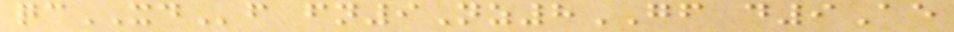qcXDf fn9Nz8GF d9Ae
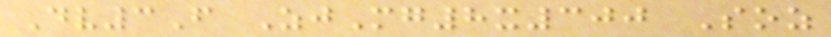Dv3F ZjMg8x300 Soz
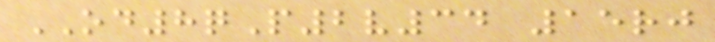OD8qP2v34 15rj
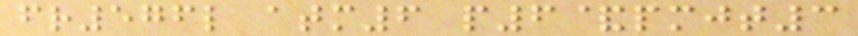fr576l atm6 p6&pmjt3
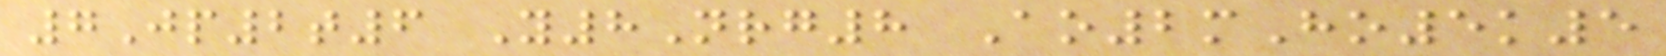7Jp2t6 Y8Nrg8 Ao2mHo5k5
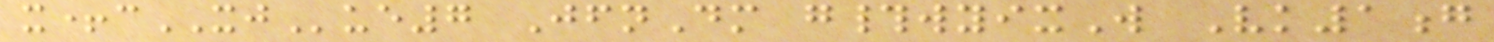x+cXJue7 JfnDm g#wyixW Vk1g
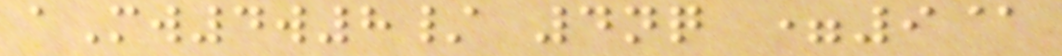aMw4w8/ 4nq =9@
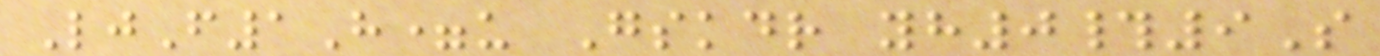LjF1H=u Gskdr yh0#9S
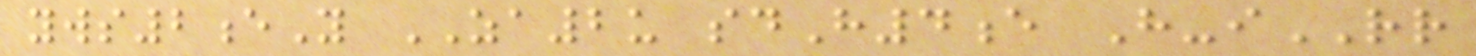yws2eY ZA2u sdH4e H-iRR
